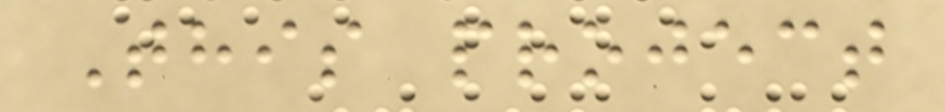This project
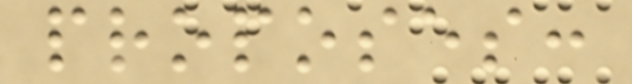proposes:
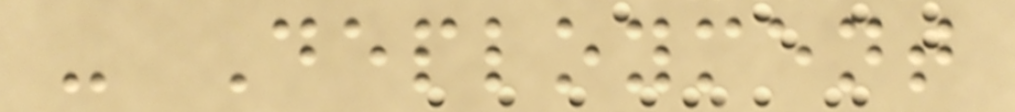- Deployment
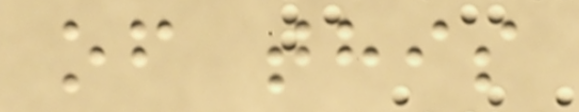of this
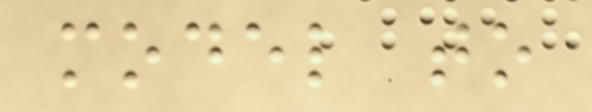model to
